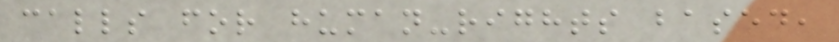calls for human-rights based,
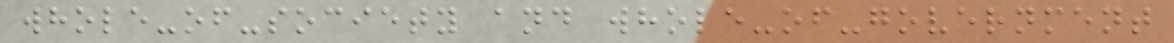whole-of-society and whole-of-government
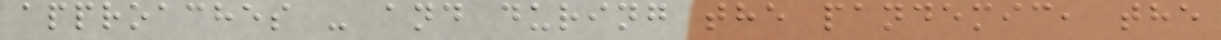approaches - and during the pandemic, the
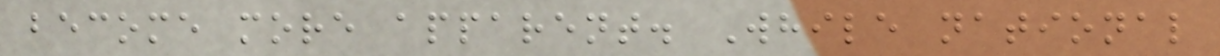become more apparent. While national
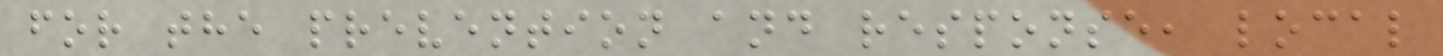for the prevention and response, local
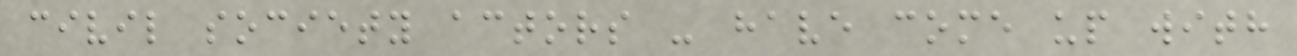civil society actors - have come up with
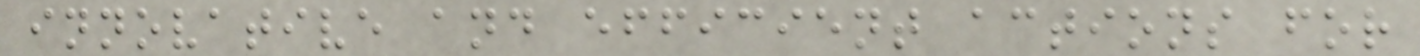innovative and efficient actions for
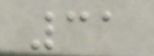31
